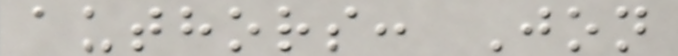authors: Jon
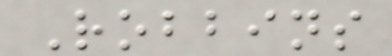Robbins
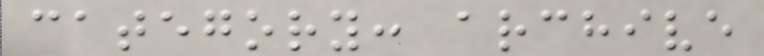category: archive
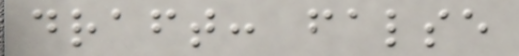draft: false
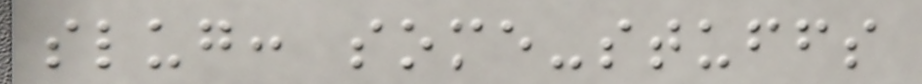slug: some-stuffs
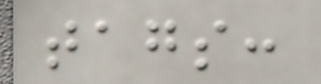tags:
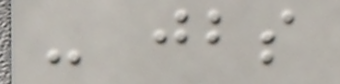- jbs
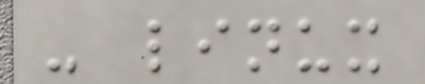- linux
